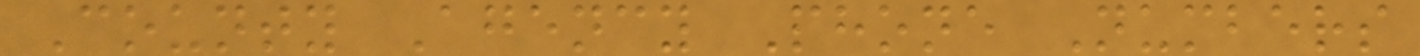County Agency Phone Numbers
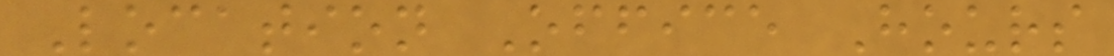Location Office Hours
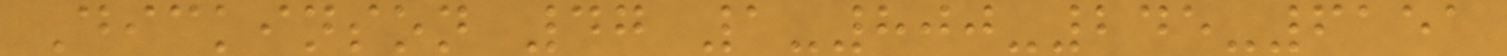Dickinson 47 1-800-245-6151
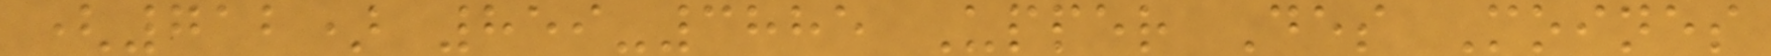(712) 859-3885 Upper Des Moines
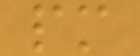pm
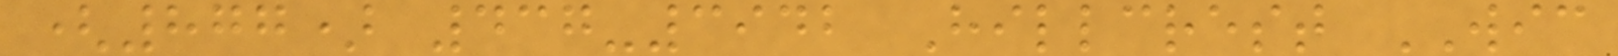(877) 437-3942 Hillcrest WIC
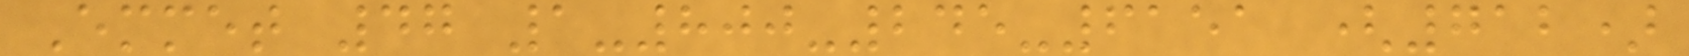Emmet 47 1-800-245-6151 (712)
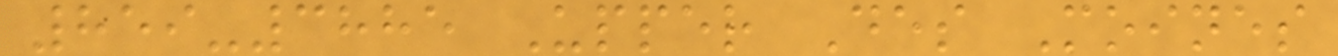859-3885 Upper Des Moines
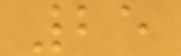25
